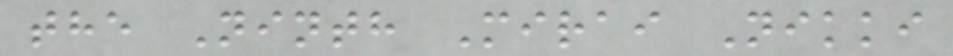the Ninth Mirai Nikki
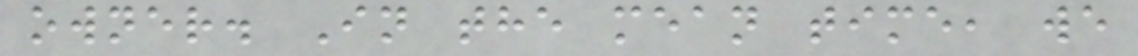owner. In the mean time, we
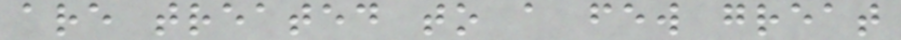are treated to a few great
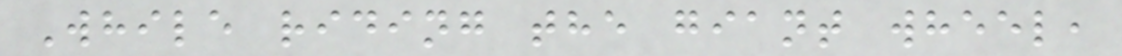While riding the giant wheel,
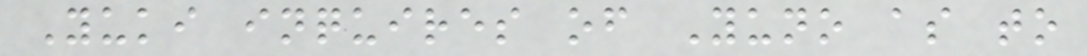Yuki inquires of Yuno as to
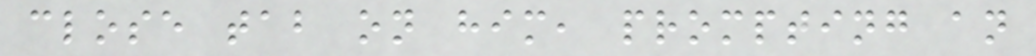close tab on him, prompting an
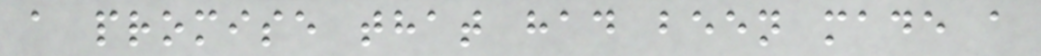a promise that had been made a
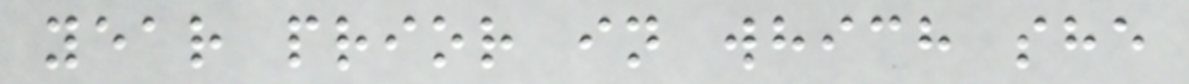year prior in which she
